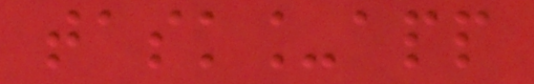task_app
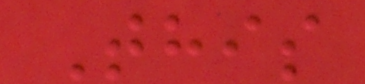This
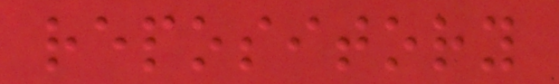repository
